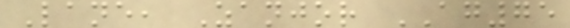Lane, Zanjor AG75
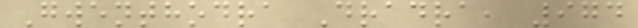Gwenthodra Dradra, 974
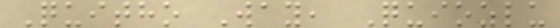Quitho Way, Quiozlu
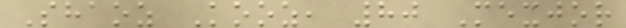Shaoz Kooz, 80 Mexjor
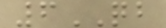6QB
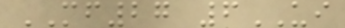MF27 6UI
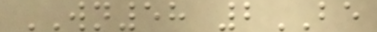WN58 2BE
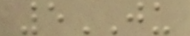5JU
